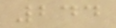244
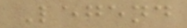Legend
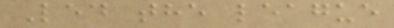Led the league
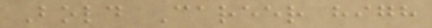Bold Career high
